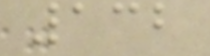132
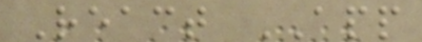React APP
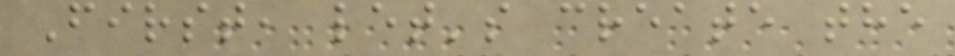First, let's create the
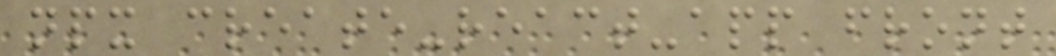npx create-react-app front
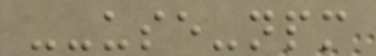--use-npm
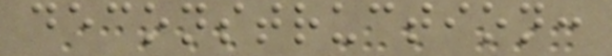deconstruction:
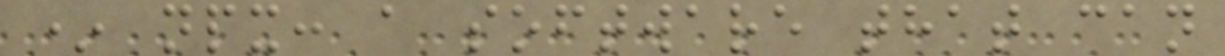* npx: a software that can
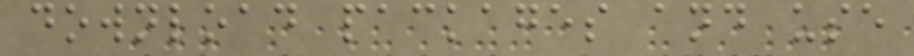download packages and use
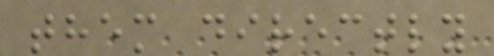them directly
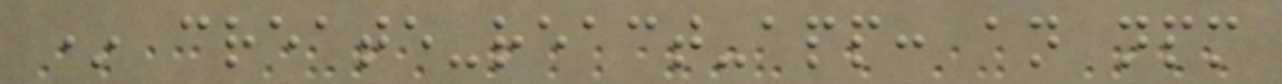* create-react-app: an npm
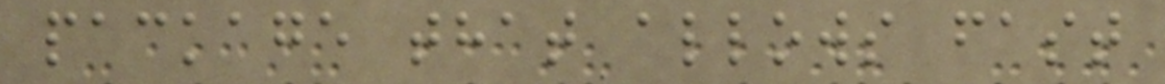package that allows fast
